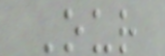Our
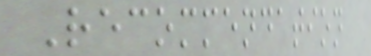Recommendation
